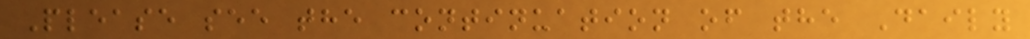Please see the continuation of the Daily
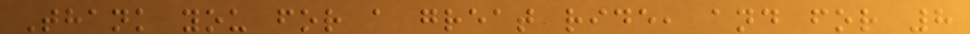Thank you for a great ride, and for 8
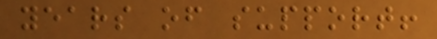years of support!
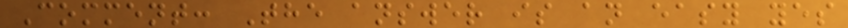Comment: The answer is an easy yes
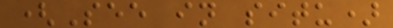(See in situ)
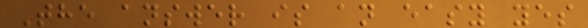The answer is an easy yes
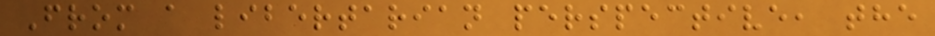From a libertarian perspective, the
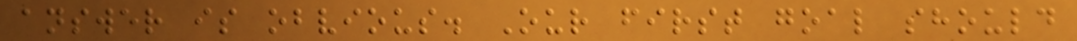answer is obvious. Our first goal should
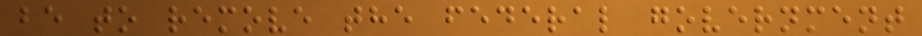be to remove the federal government
